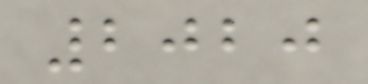2020
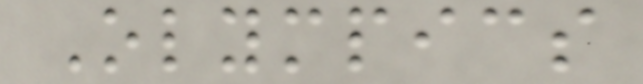Olympics
